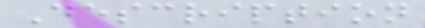Description
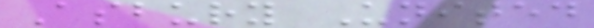Asbury United
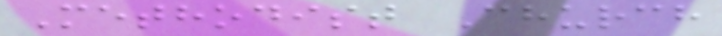Methodist Church
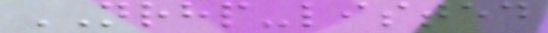NRHP-listed
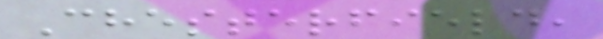Chesterfield,
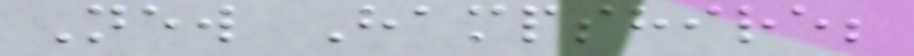New Hampshire;
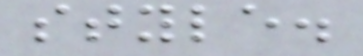style.
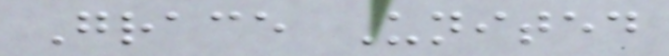Grace United
